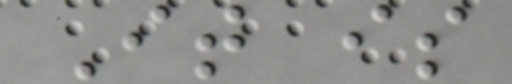It is
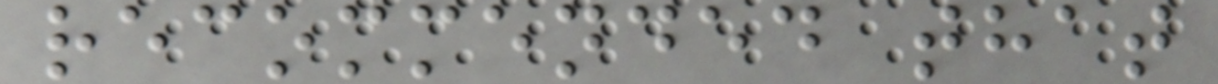recommended that
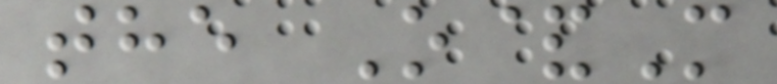the O&M
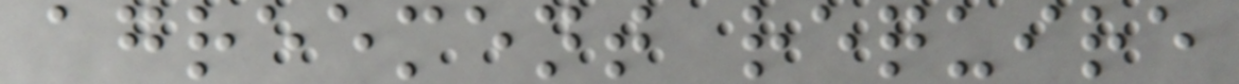agreement require
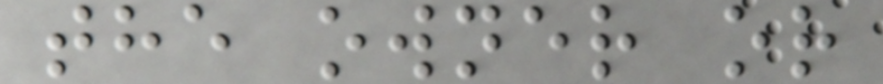the owner or
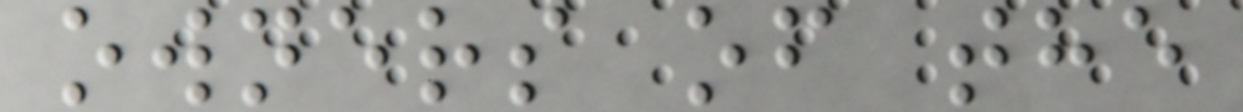owners of the
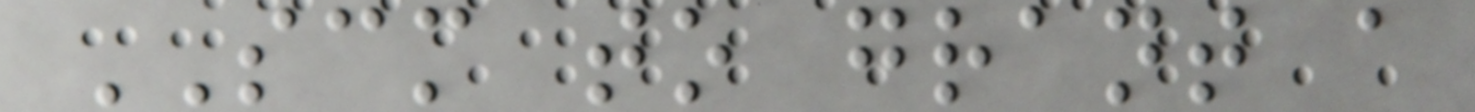SCM to grant a
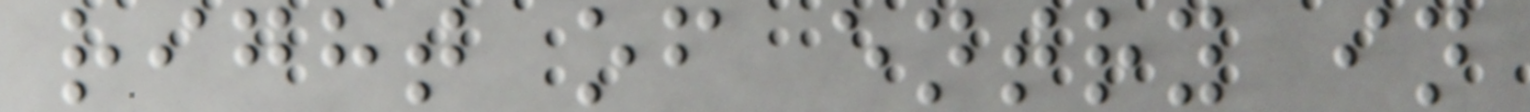right of entry in
